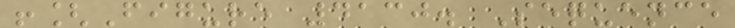![Figure 4130. Sequence
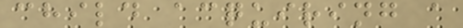child acquiring a
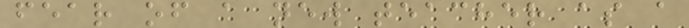fear of a new teacher as a
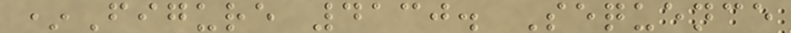*Figure 4130. Sequence
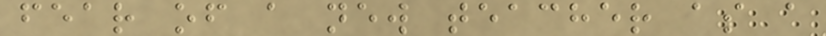fear of a new teacher as a
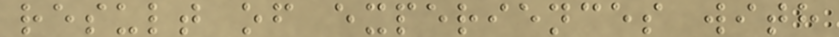result of experiences with
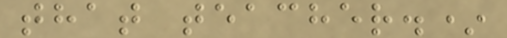that teacher.*
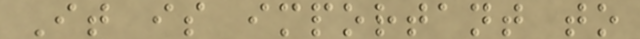It is important to
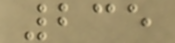235
